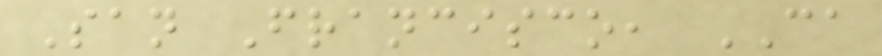San Francisco, CA
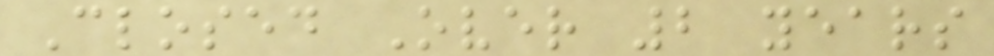Closed Over 2 years
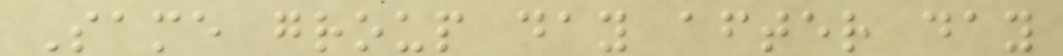Same group day after day
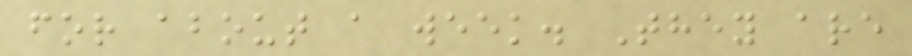for about a week. They are
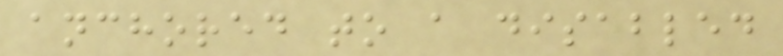anchored to a disabled
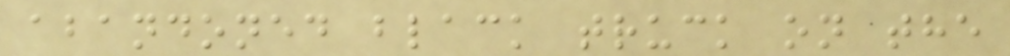abandoned black truck on the
